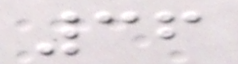36
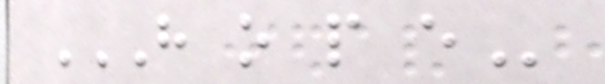H O P E
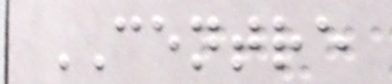CENTRE
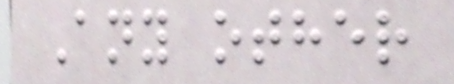Any other
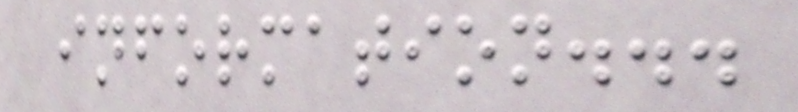information...
